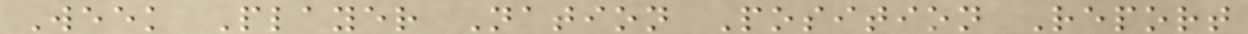Week Player Nation Position Report
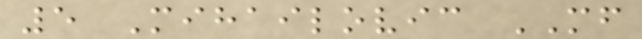5 Mihailovic MF
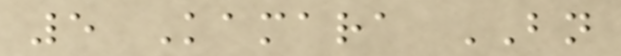5 Kamara BN
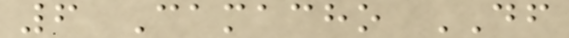6 Camacho DF
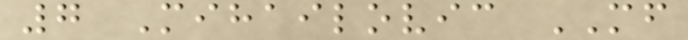7 Mihailovic MF
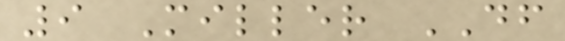9 Miller DF
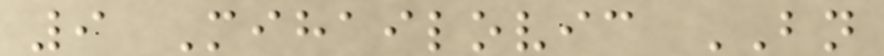9 Mihailovic BN
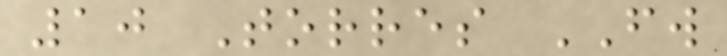10 Torres FW
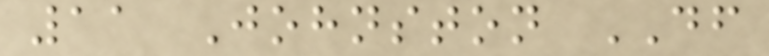11 Johnston DF
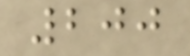200
